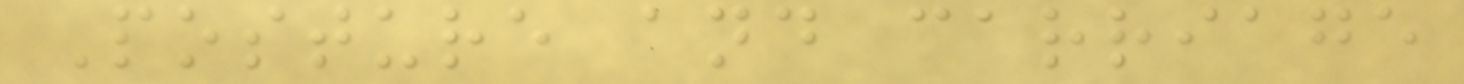Posture and carriage
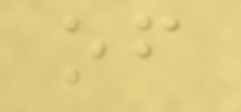of
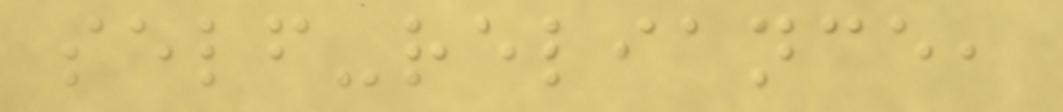self-reliance,
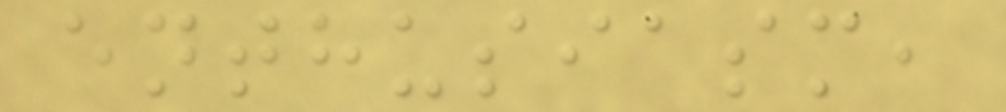enthusiasm,
